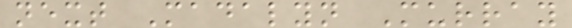next Madalyn Murray
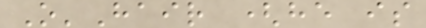O'Hair (he is
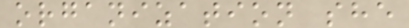organization she
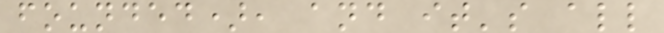founded), and it's all
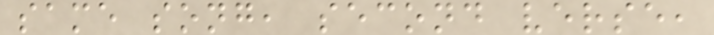same song, second verse,
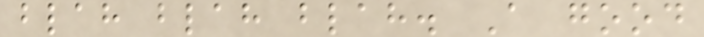blah blah blah. A good
